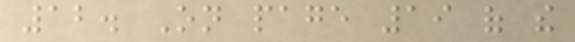12. On page 19 of the
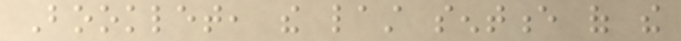Booklet, the last sentence of the
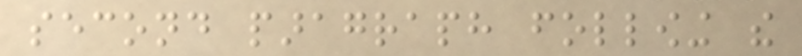second paragraph following the
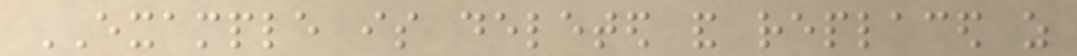EXAMPLE is deleted and replaced as
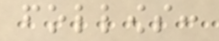follows:
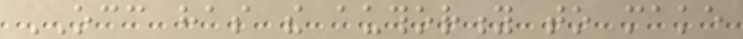OCC has the authority to make
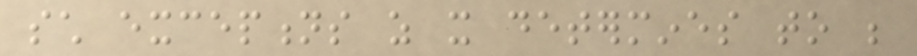such exceptions as it determines to be
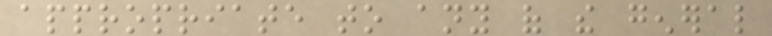appropriate to any of the general
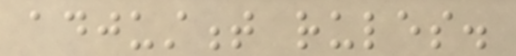adjustment rules.
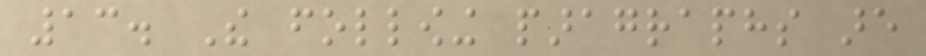13. The following paragraphs are
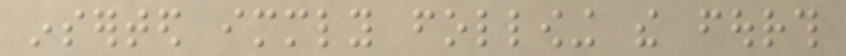inserted immediately following the fourth
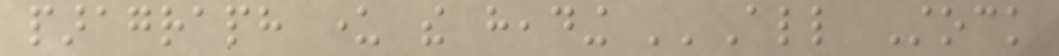paragraph under the heading ''All Stock
